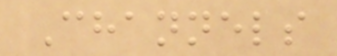Channels
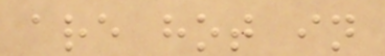are hot in
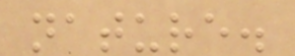nature.
